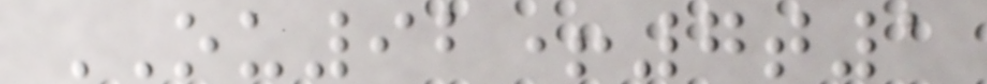OU92+7t1
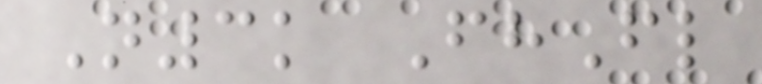N3k FhFl
